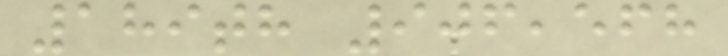189th 906,568
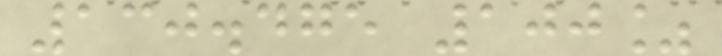130.475 100%
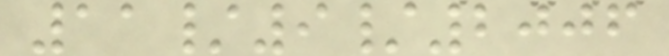11/9/2006
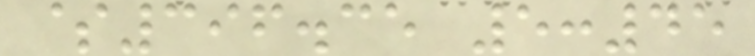$396.35 5:45
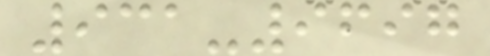931-9697
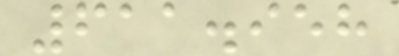611.958
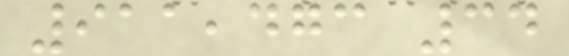911,473 34
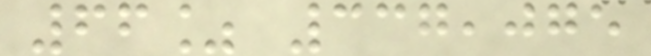66% 337,075
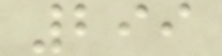299
